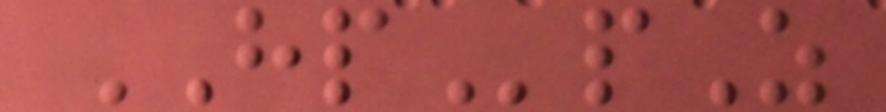HPpZ
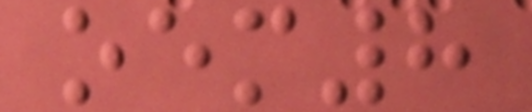oem8
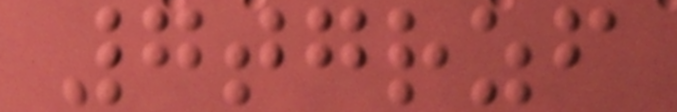7tgrzf
